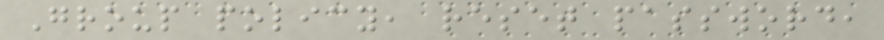Group policy, reset password,
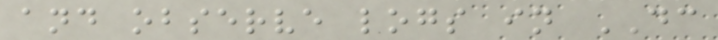and observe logs in DC
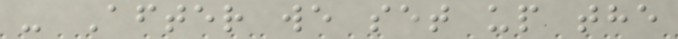- After we set up the
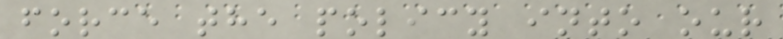force the policy into our
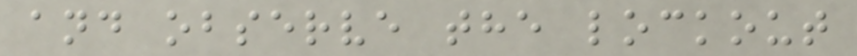and observe the lockout
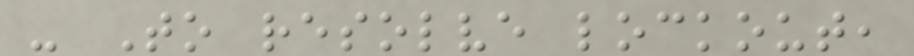- To resolve lockout,
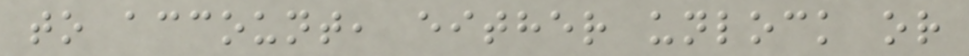to account, either unlock or
